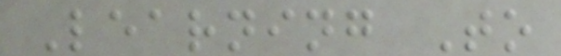Learning To
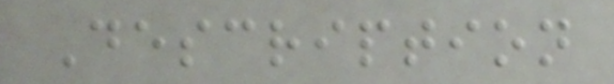Description
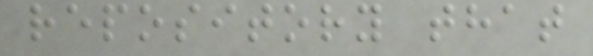repository that
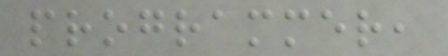programmer,
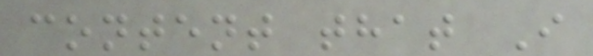content that I
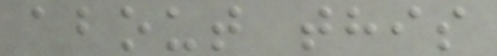about this
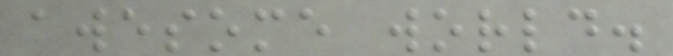awesome world.
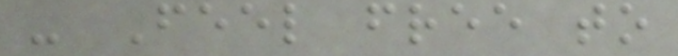- Feel free to
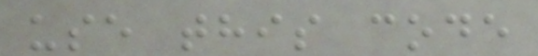use this code
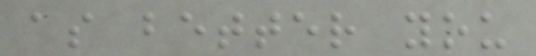as better you
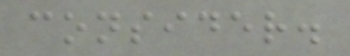consider.
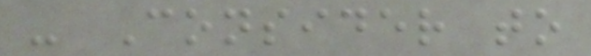- Consider to
